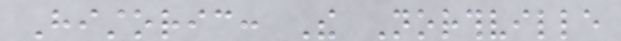Historic: The Northville
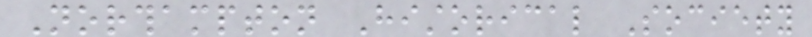Northampton Historical Society
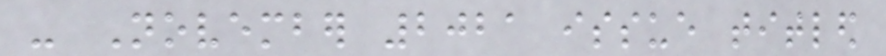- November 2021 issue titled
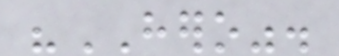"HERO".
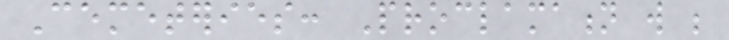Cemeteries: Proclamation will be
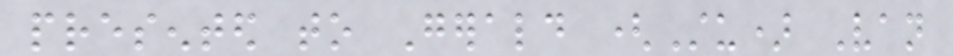presented to Gerald (Stu) Van
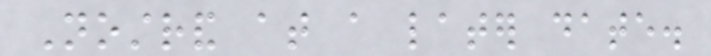Nostrand at a later date.
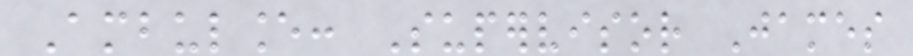Ambulance: Supervisor James
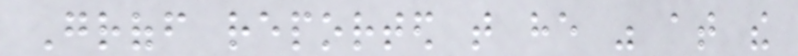Groff reported that he was at the
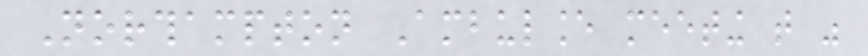Northampton Ambulance meeting that was
